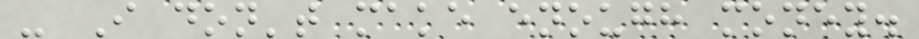- I don't make enough money.
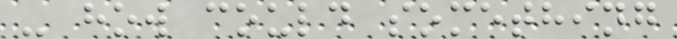- how could something
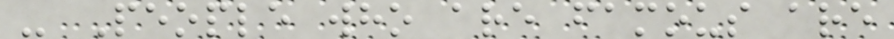- People who are famous are
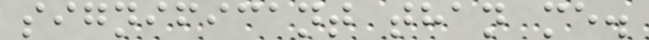significant than me.
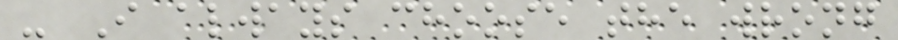- I always choose the wrong
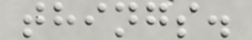things.
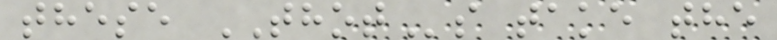these THOTs take the
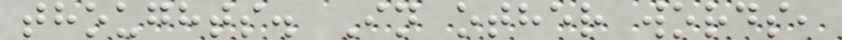thoughts. In other words,
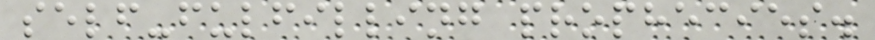self-fulfilling prophecies.
